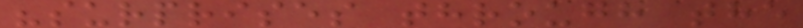"surprises through the
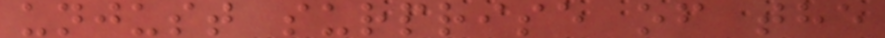unjust surprise of the
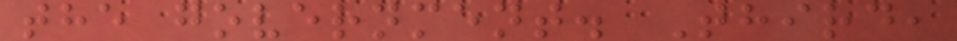the government. Third,
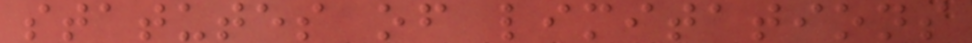statutes of limitations
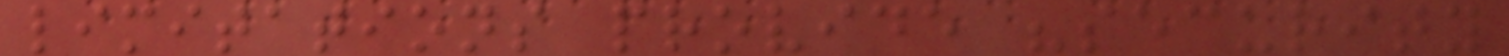limitations provide "security
